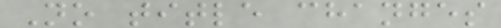No title changes
